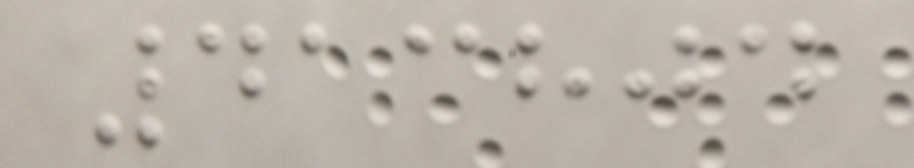413804
